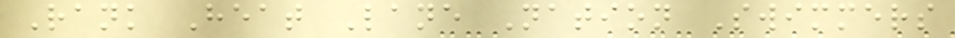Rank Heat Lane Nation Swimmers
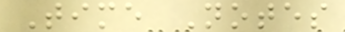Time Notes
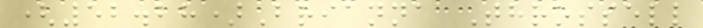(52.28)Brianna Throssell
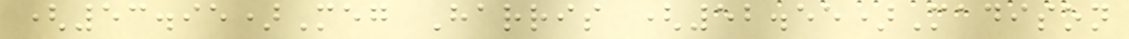(53.95)Meg Harris (52.55)Madison
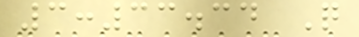3:33.34 Q
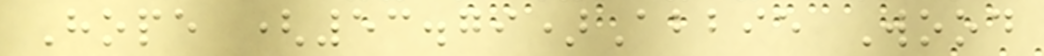Hope (53.79)Abbie Wood
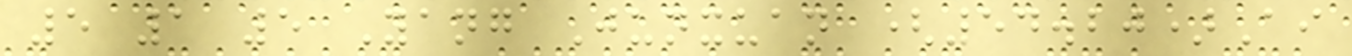5 1 5 Yang Junxuan (54.20)Ai
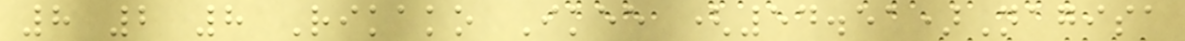8 2 8 Rikako Ikee (54.51)Nagisa
